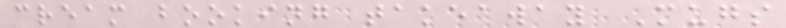cream booking takeaway Mugs
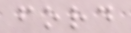ford
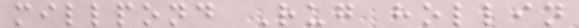millpond Rug hollin
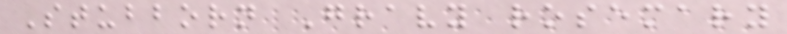Stubborn Gravy rosemary
